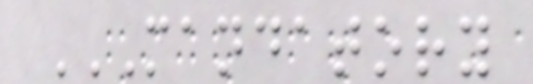MANDATORY
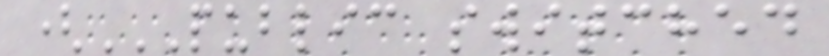(PUBLIC SWITCHED
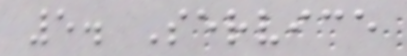5. Service
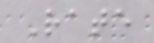Rate
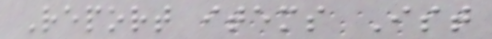Report items Ist
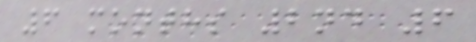6 months 2nd 6
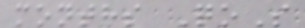months QoS
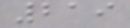219
